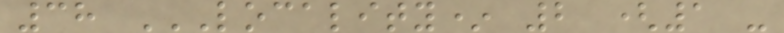38 LOCALITY* 2 (1 -
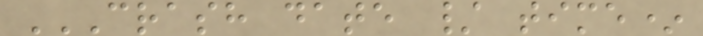CRASH DATE / TIME*
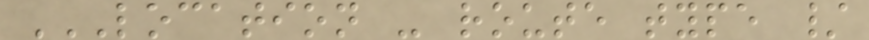LOCATION - ROUTE TYPE /
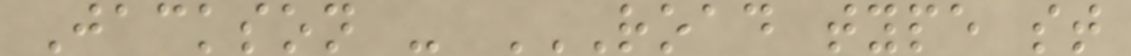Jackson - ROAD TYPE ST
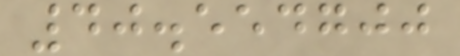40.554700
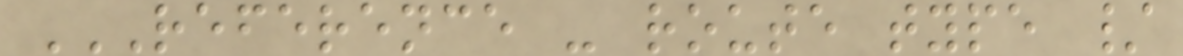REFERENCE - ROUTE TYPE /
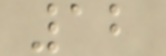12
